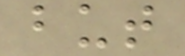but
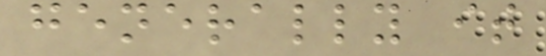generally it
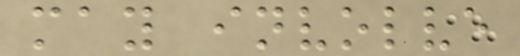may involve
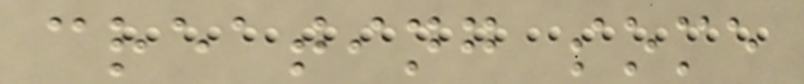creating some
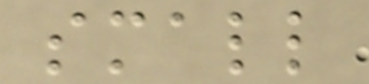small
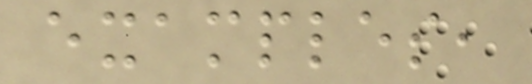examples,
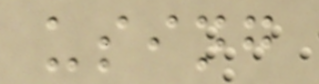using
